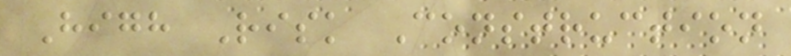High Risk Construction
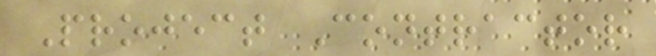Project Contractor
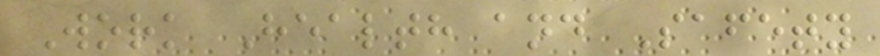Work Health and Safety
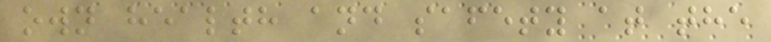own health and safety at the
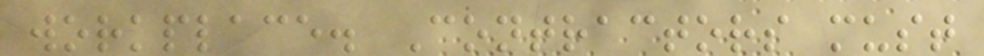workplace. Contractors must
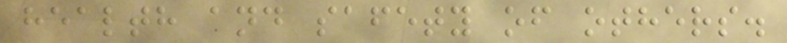health and safety of others.
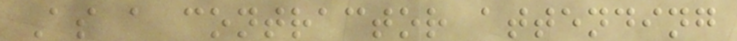As a contractor attending
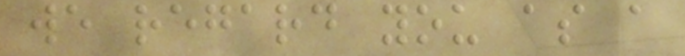we regard you as a
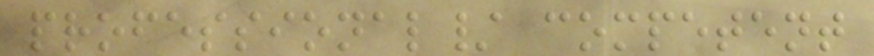professional/ competent
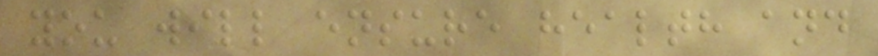you will ensure health and
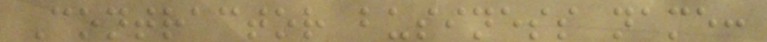Contractor business name:
